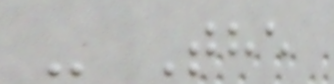- The
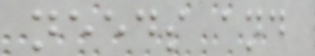needs and
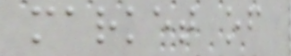market of
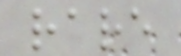rare
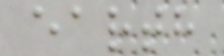earth
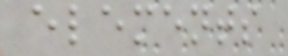elements
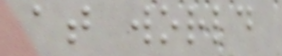at world
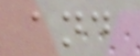and
